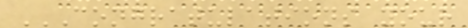CONGRATULATIONS YOUR
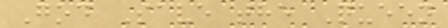God Save the Queen
